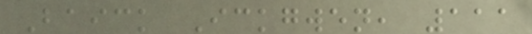Baick Ickgwen, 111
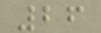26
